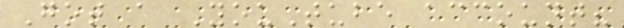Got a YouTube account?
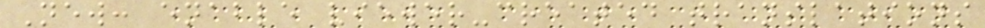New: enable viewer-created translations
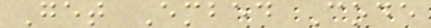Get Embed Code
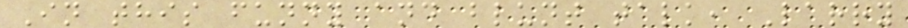In this funny and blunt talk, Larry
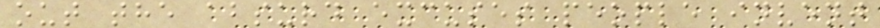out the absurd excuses people invent
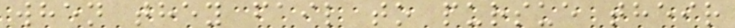when they fail to pursue their
